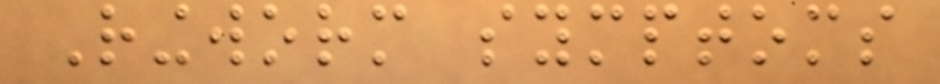Ringworm symptoms
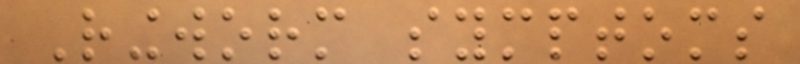Ringworm symptoms
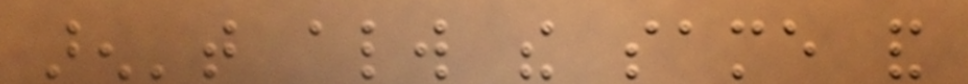aren't always the same and
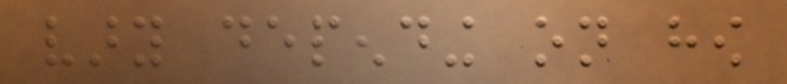vary depending on how
